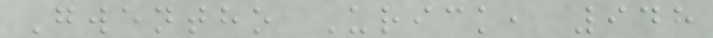Gwentho Urick, 948
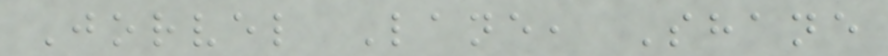Jorvel Lane, Shane
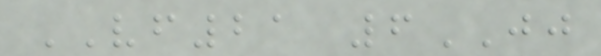VF21 6JJ
